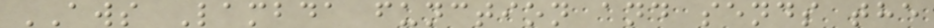AWS Lambda function and sends the
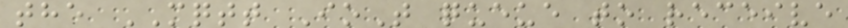the MQTT IoT queue to receive
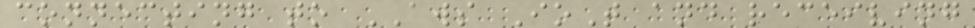connecting to AWS IoT and receiving
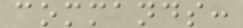commands:
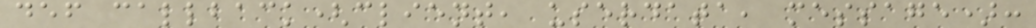def callback(client, userdata, message):
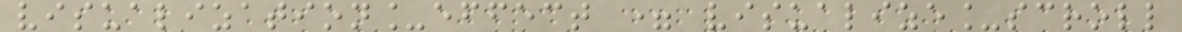visualization_effect = visualize_scroll
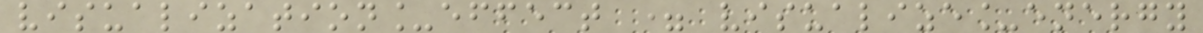visualization_effect = visualize_energy
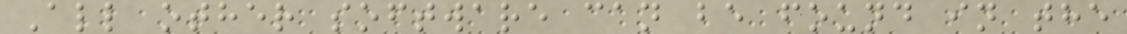All other software can be found in the
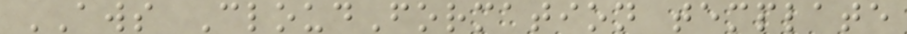AWS CloudFormation template
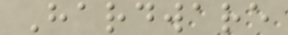Hardware
